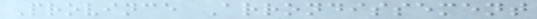Province Arrondissement
